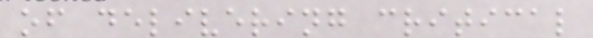of delivering critical
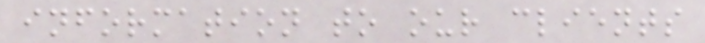information to our clients
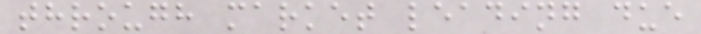through market leading due
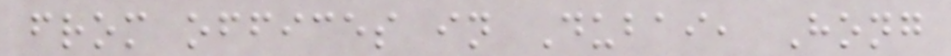from offices in Dubai, Hong
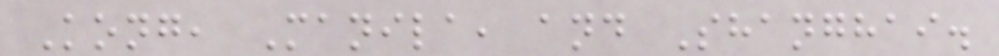Kong, Manila, and Shanghai.
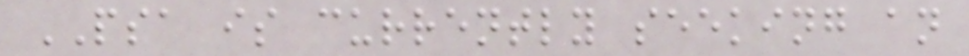PSA is currently seeking an
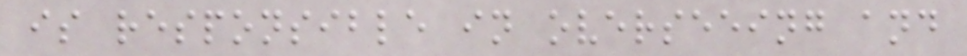is responsible in overseeing and
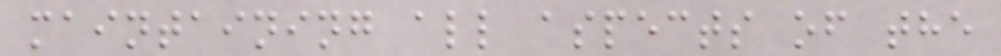maintaining all aspects of the
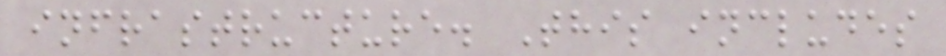infrastructure. This includes
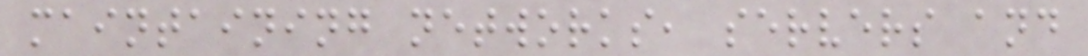maintaining networks, servers and
